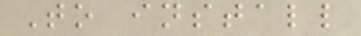To install
